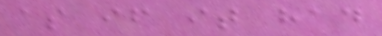as if it had
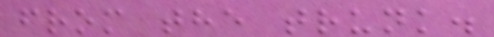from the trunk.
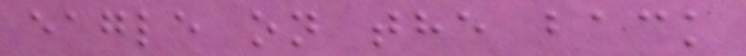eagle on the back
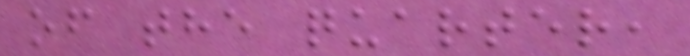of the quarter,
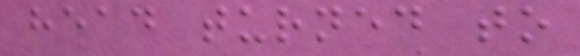head turned to
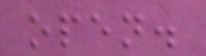open.
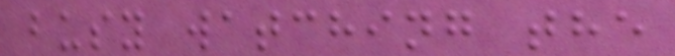busy watching the
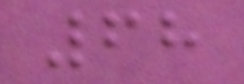68
